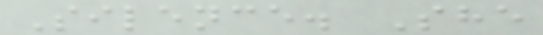Silence. She
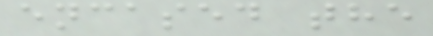encased the
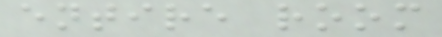entire room
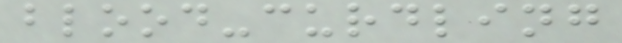blood-curdling
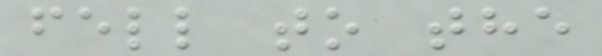fell to the
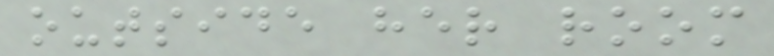outside her room
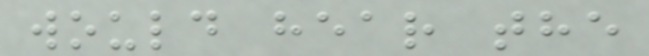would hear the
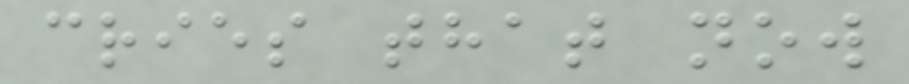cries that now
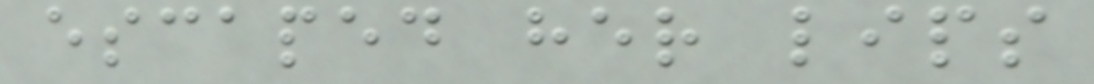escaped her lips
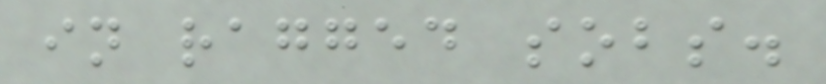in ragged sobs.
